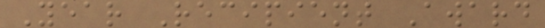Year Recipient Award
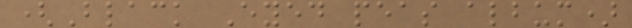(Black Eyed peas album)
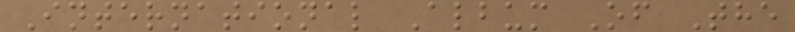International Album Of The
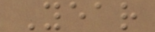Year
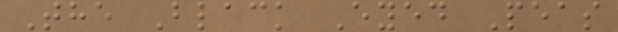The Black Eyed Peas
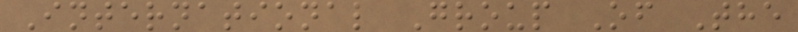International Group Of The
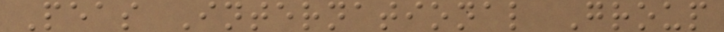Peas International Group
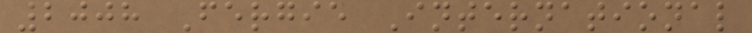2008 Fergie International
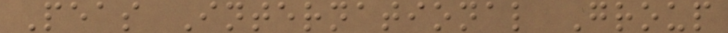Peas International Group
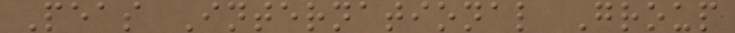Peas International Group
